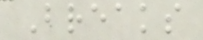Breaks
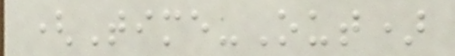(Time-Out)
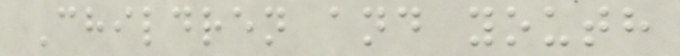Children and youth
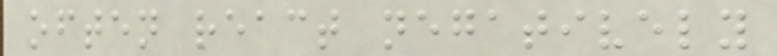often react negatively
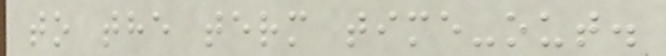to the term time-out.
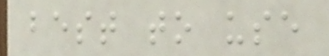best to use
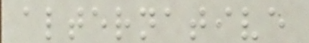alternative
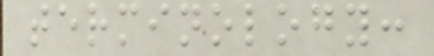terminology:
